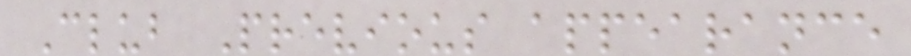Club Previous appearance
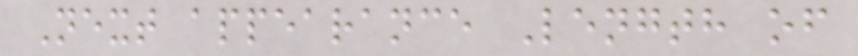Next appearance Length of
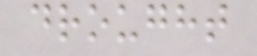drought
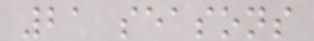21 seasons
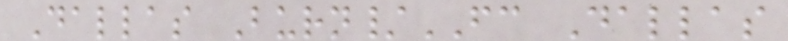Dallas Burn/FC Dallas
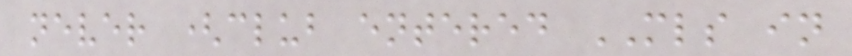never (club entered MLS in
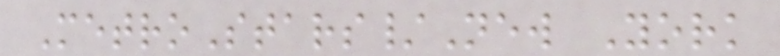MetroStars/New York
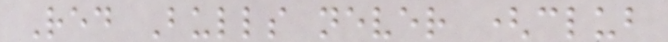Red Bulls never (club
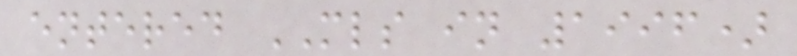entered MLS in 1996)
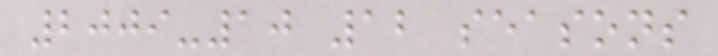2009-10 12 seasons
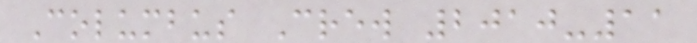Columbus Crew 2010-11
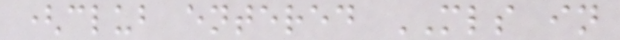(club entered MLS in
